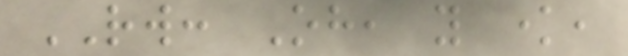RW: Oh, you know,
